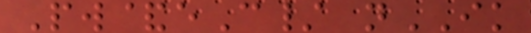Pw&eC/ nIK
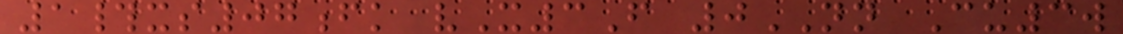1#xs07fk vX3F 0NN Cu3w
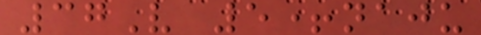37V 5+naju
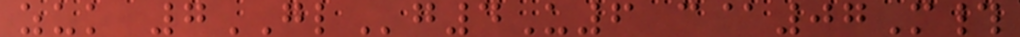zuk 7GLg4U6 c@07M#
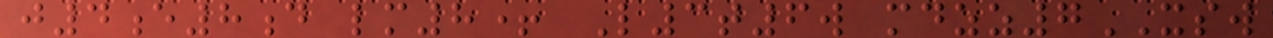j4e8d lm8+ L3t6w mdzz7XSW
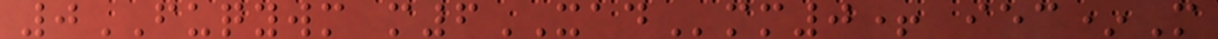0FUQYWM m6XADmm0+ iec*M
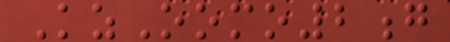KzOomo2g
